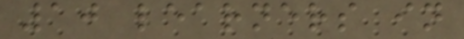10 learners in
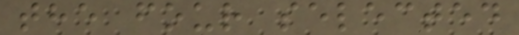the four selected
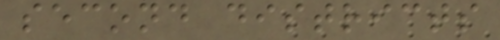second districts
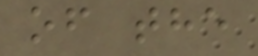of the
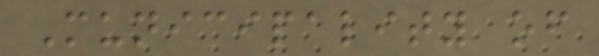Municipality of
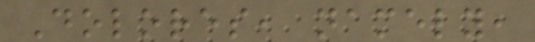Dolores, namely,
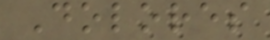Dolores
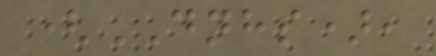(DNHS),
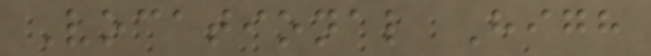Vocational High
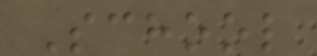School
